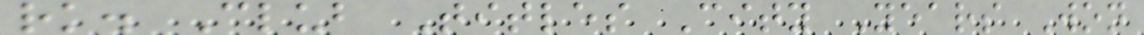rk. Club Titles City Years Won
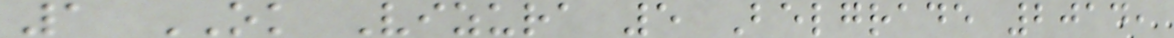1 OK Vizura 5 Belgrade 2014,
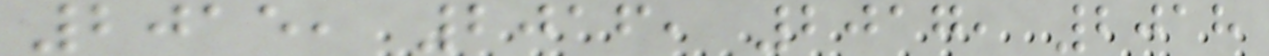2015, 2016, 2017, 2018
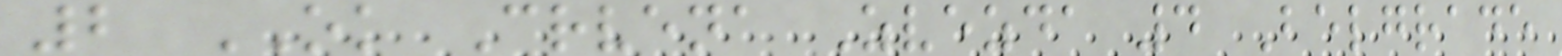2 OK Crvena Zvezda 4 Belgrade
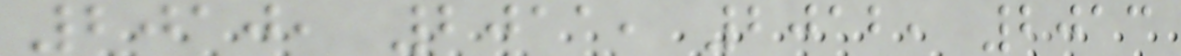2010, 2011, 2012, 2013
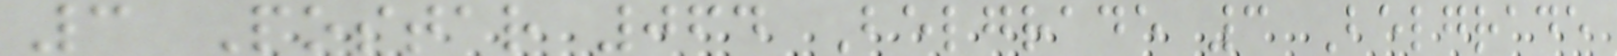3 Postar 064 Belgrade 3 Belgrade
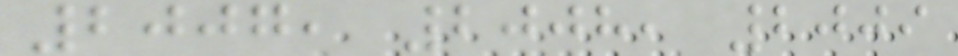2007, 2008, 2009
